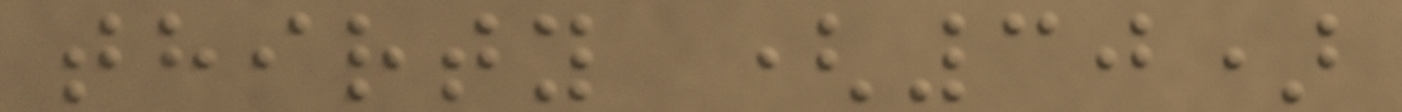thirty (30)
